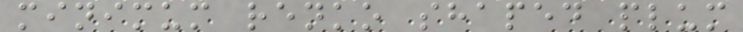minimum renko shaped plum
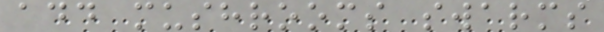add mushrooms swarms
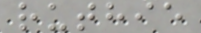ruthie
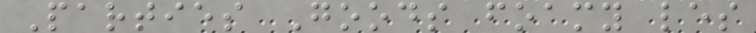Parties Goods foamy les
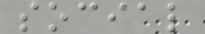social
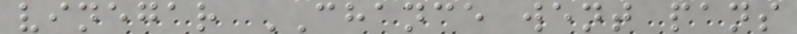vinegar CHANCE went pans
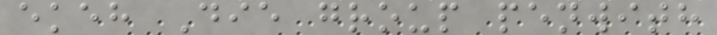ekeh Die group penwith
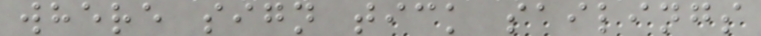where sign tick sailings
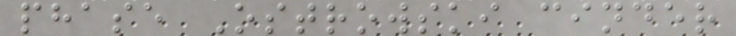phase Ostrowski cinder
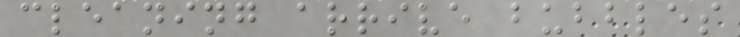cleaning arrive bubbles
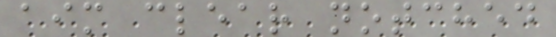aim clear notched
